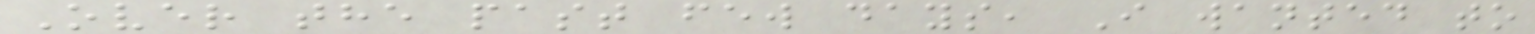Over the past few days, I wanted to
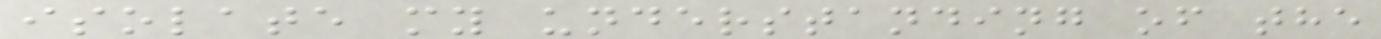isolate my understanding of the
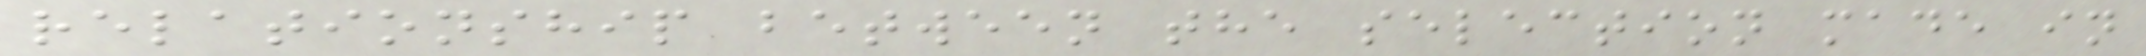relationship between the selection made in
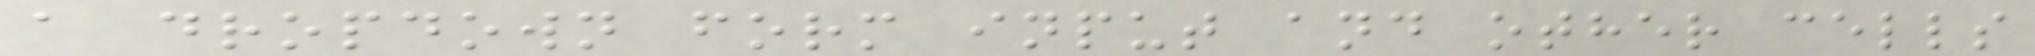a dropdown form input and other cells
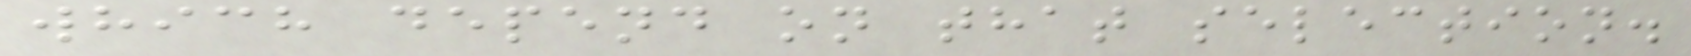which depend on that selection.
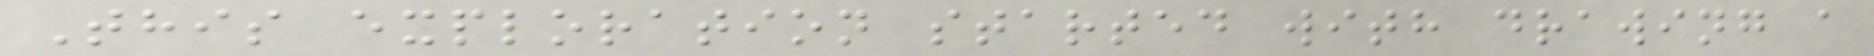This exploration started with drawing a
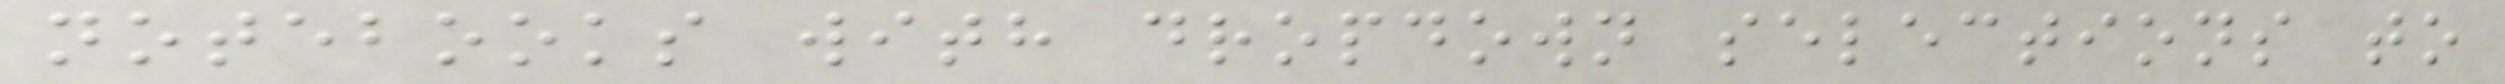notebooks with dropdown selections to
